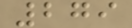279
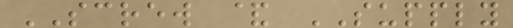SCREW & SUPPLY
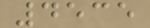4535
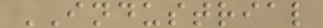INDUSTRIAL
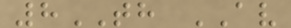8TH AV
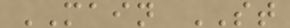MAIN ST
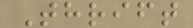Thrift
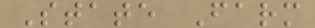State Farm
